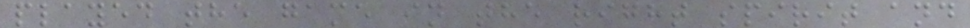played the game in the right spirit and
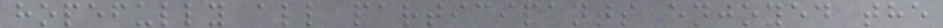hopefully all participants enjoyed the
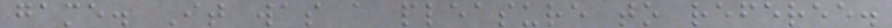game. It was a pleasure to referee.
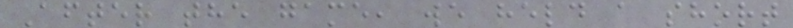After the game, we held a short
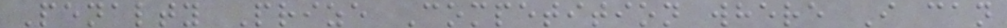Penalty Prize Competition where I can
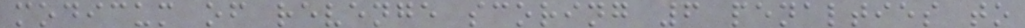modicum of revenge scoring 6 penalties to
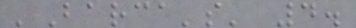'Barca's' 4.
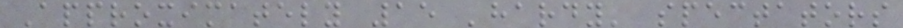Approximately 15 'hardy' spectators
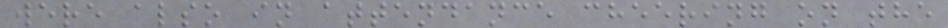were also in attendance cheering on the
